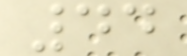44
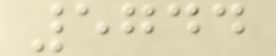5744
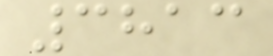3813
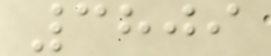3809
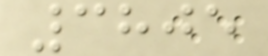3805
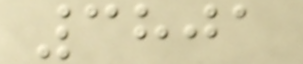3801
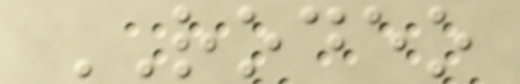RODEO
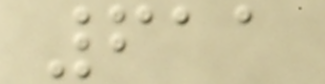611
